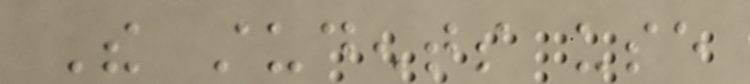The students use
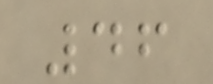46
